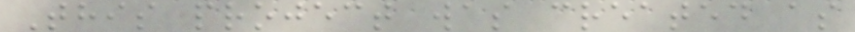This project was created as
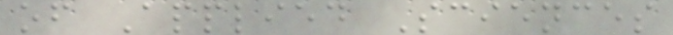of Applied Sciences
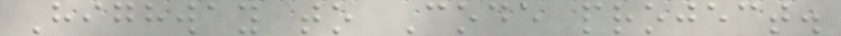Highway to Code project.
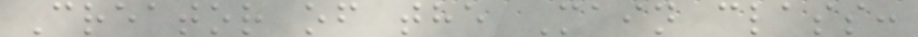Creator of the Main class:
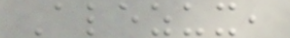Alezux,
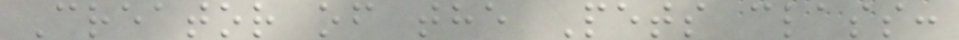Creator of the Pets class:
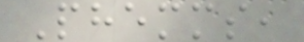Phemms,
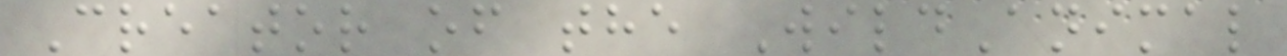Creator of the WildAnimal
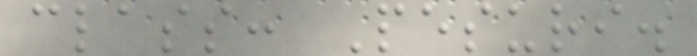class: Pesuri.
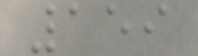159
